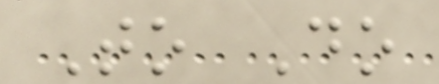To Do
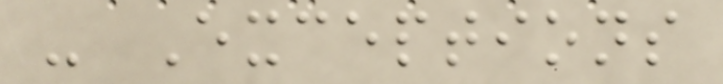- Exceptions
